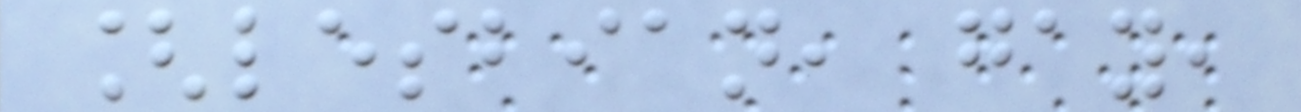[lesbian, gay,
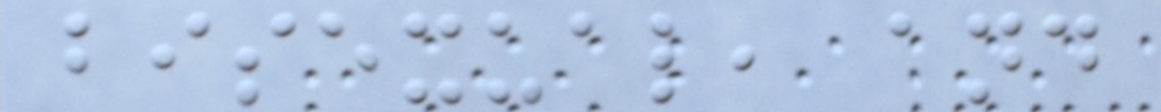bisexual, and
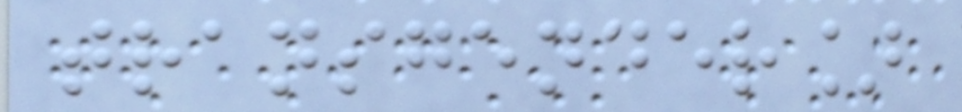transgender]
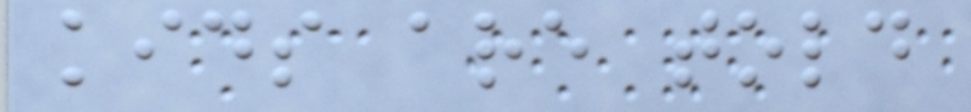kids are told
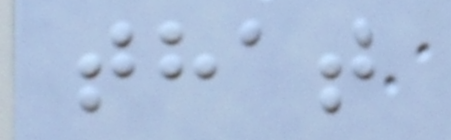that
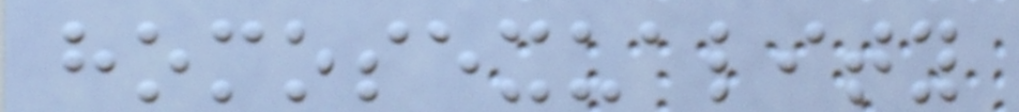homosexuality
